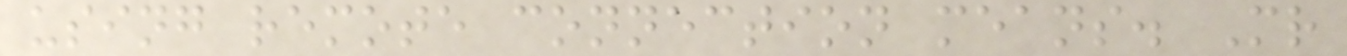using remote connection means. Mr
